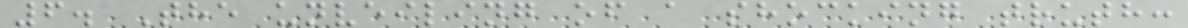6. The unveiling of a shocking truth:
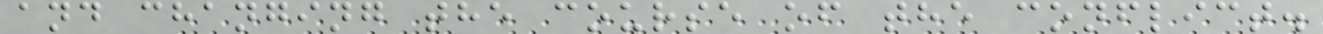and changing the course of the conflict.
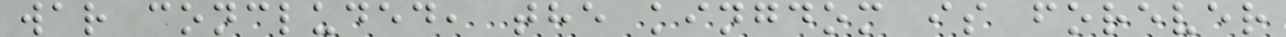war concluded, the kingdom is forever
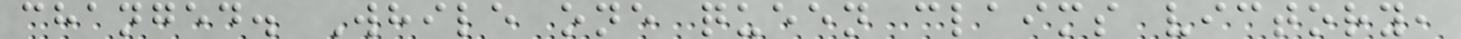changed. While one queen claims victory,
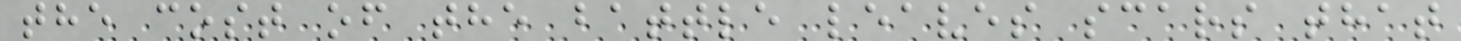the cost of the battle leaves scars that
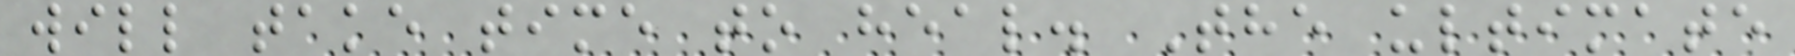will take time to heal. The ultimate
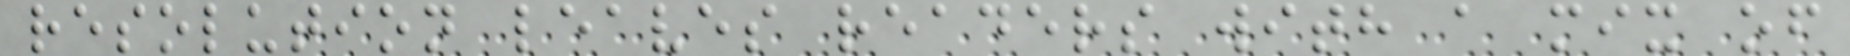resolution leaves readers with a mix of
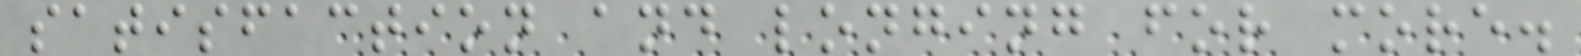satisfaction and longing for more.
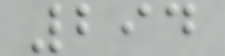294
